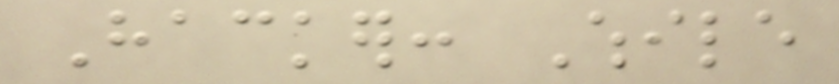Hacker: While
